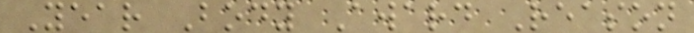Year Body Award Reason
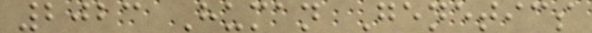2023 Human Genetics
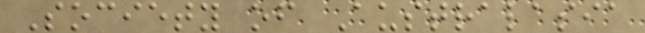Society of Australasia
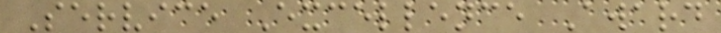Service Excellence Award
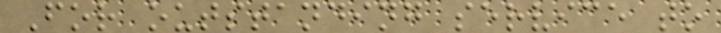For outstanding service to
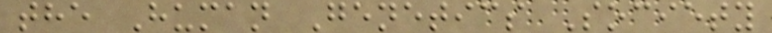the Human Genetics Society
